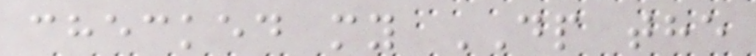checked my DP the
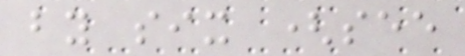by six (see
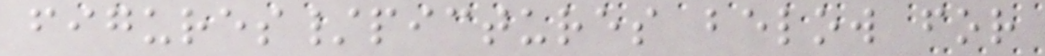figures/pictures below for
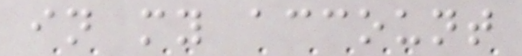in my account
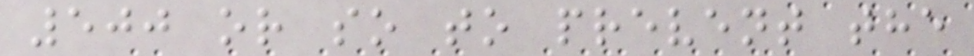500 or so to prevent the
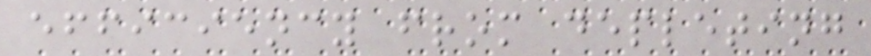efficiency from depleting
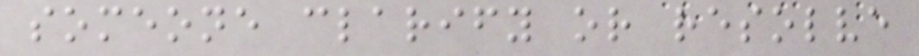someone clarify or resolve
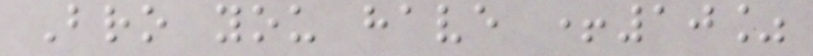Bro you have +10%
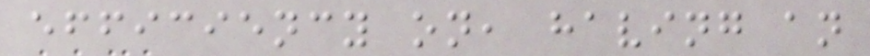efficiency on, having an
